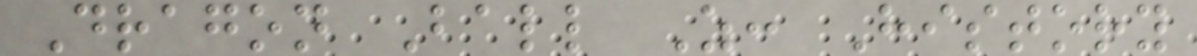Dragon Ball Z: History
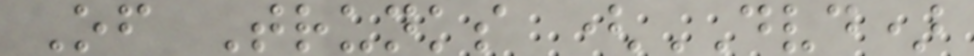Of Trunks (DVD)
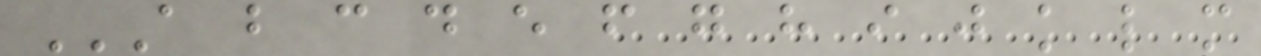A B C D E F G H I J K L M
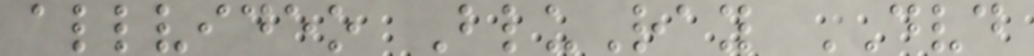allvideo BluRay DVD
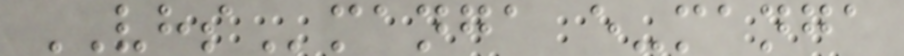VHSmanga e-manga
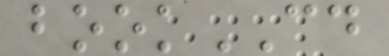bookCD
